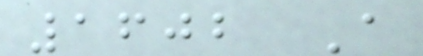1602 A
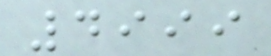4999
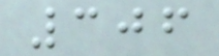306
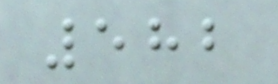582
